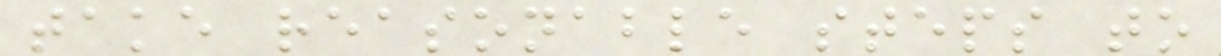take reasonable steps to
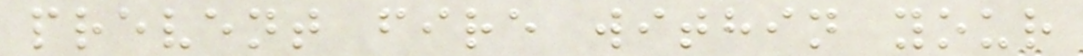prevent fire within your
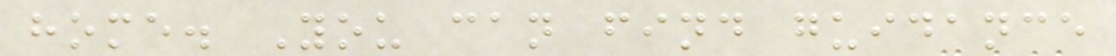home. You can find guidance
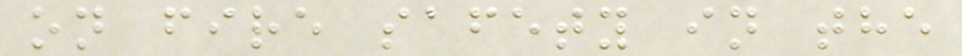on fire safety in the
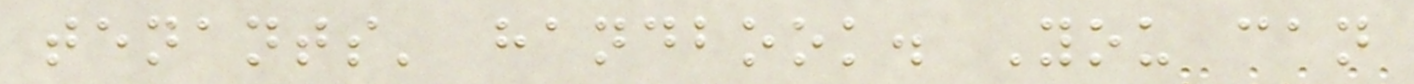tenants' handbook. You can
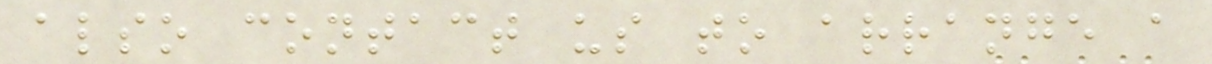also contact us to arrange a
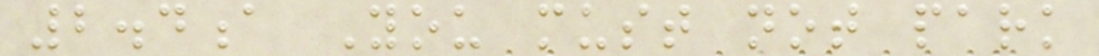2.4a You must not park
